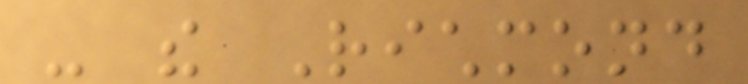- the Richmond
